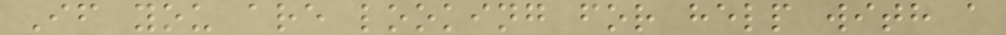If you are looking for help with a
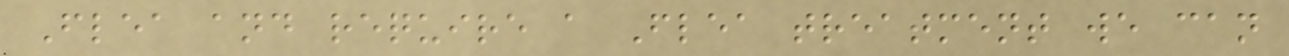Flea and require a Flea treatment we can
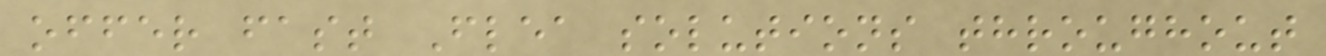offer fast Flea solutions throughout
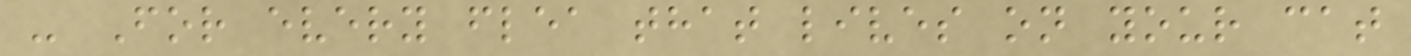- For every flea that lives on your cat
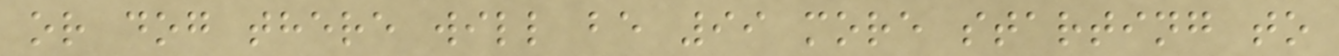or dog there will be 99 more starting to
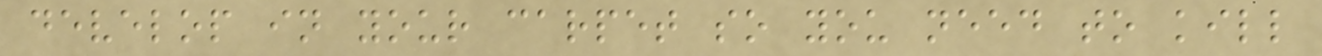develop in your carpet so you need to kill
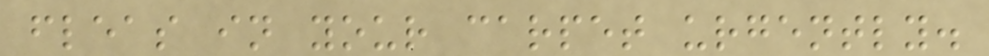fleas in your carpet urgently.
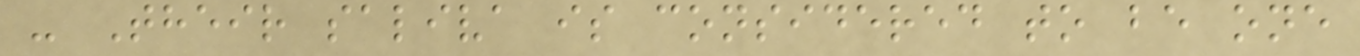- Their saliva is considered to be one
